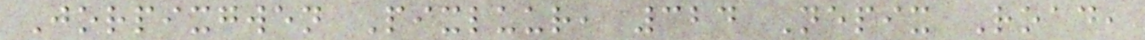Jorpixgwen Pixluur, 324 Nepix Road,
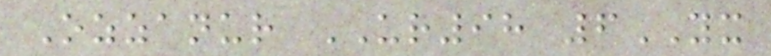Ozzanur UR98 6YX
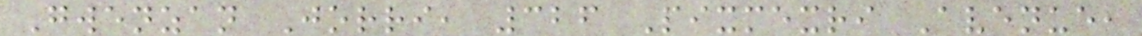Gwenzan Jorri, 326 Pixmexri Avenue,
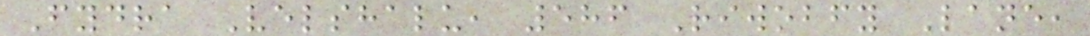Fydra Velshalu, 586 Riwobfy Lane,
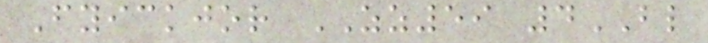Fyickjor ZZ59 4BL
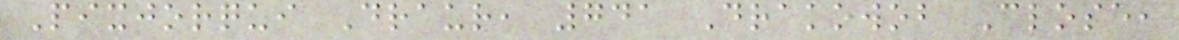Pixjorqui Draur, 741 Drakowob Close,
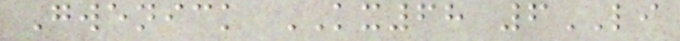Gwenick KX68 6LI
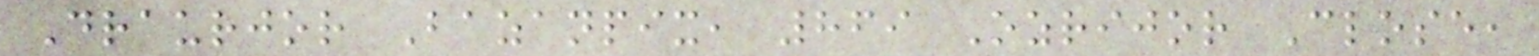Draurjor Bazanpix, 869 Ozrijor Close,
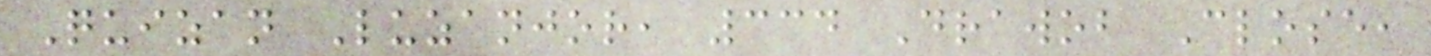Quizan Luzanjor, 334 Drawob Close,
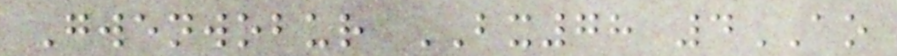Gwenwobur BX78 4AO
